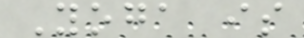Yoga is
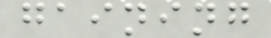gaining
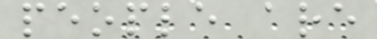people are
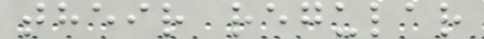their regular
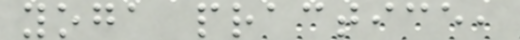yoga practice,
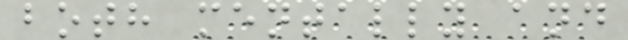both mentally and
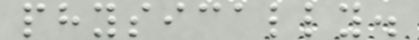physically.
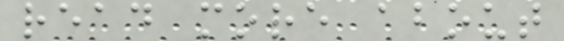read more about
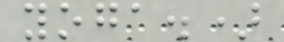yoga.)
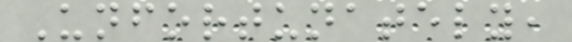Unfortunately,
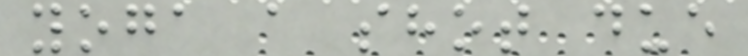yoga a shot due
